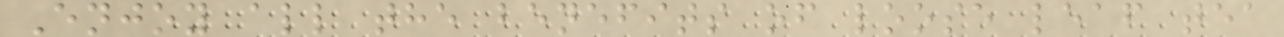Enjoy all the benefits of loose leaf tea
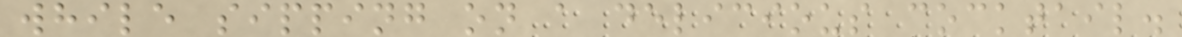while sipping on a delicious cocktail.
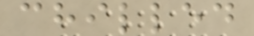chilled
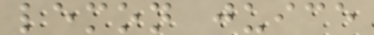lemon juice
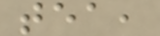tea,
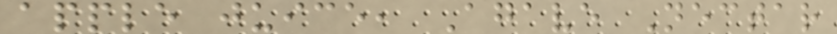apple juice, Agave Nectar
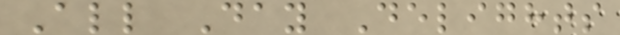All Day Delights
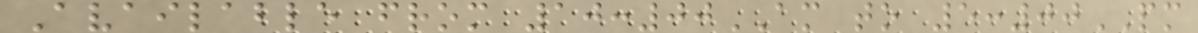Available from 10:00AM to 5:00PM
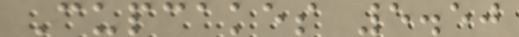Cupcakes 5.50
